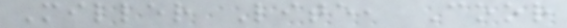Miller Lite, Coor
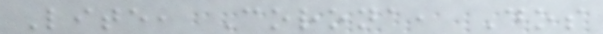Lite, Corona, Dos
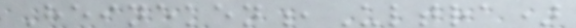Heineken,Ultra)
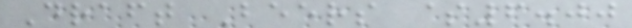Draft Beers $6.00
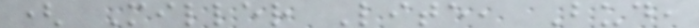( Miller Lite, Bud,
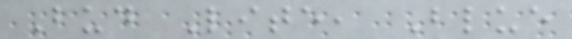Bud Lite, Blue
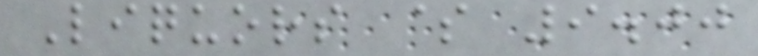Liquors $ 9.00
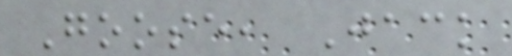Goose, Jack
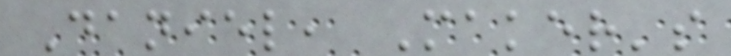Daniel, Maker's
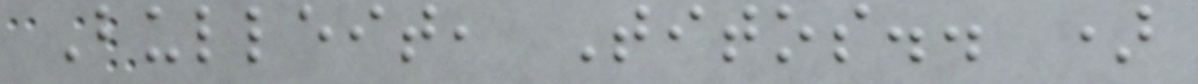Bulleit, Titos.. )
